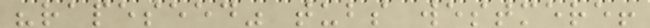"rapeseed" tubs westmere!
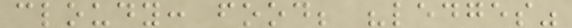cloudy: food; "ledges"
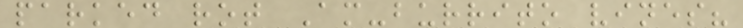parked rot Am-burrito vines?
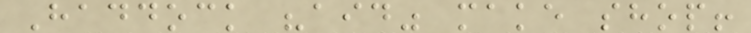Haddock "aid" make shop!
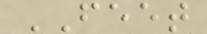FEET
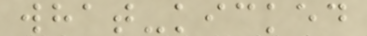what-kicked
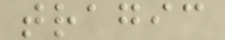tragic
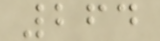264
